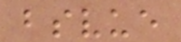bsvue
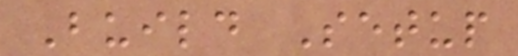Build Setup
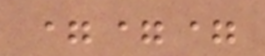===
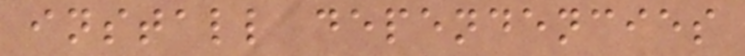install dependencies
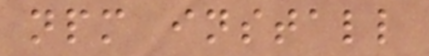npm install
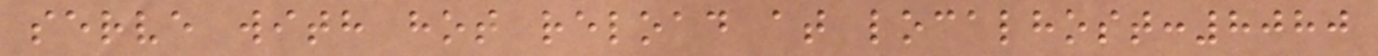serve with hot reload at localhost:8080
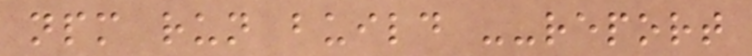npm run build --report
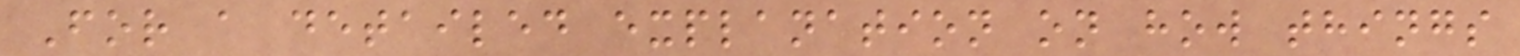For a detailed explanation on how things
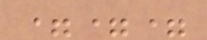===
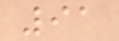91
